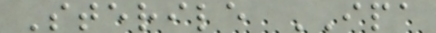Sterile IPA
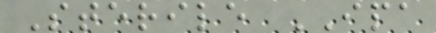Sterile IPA
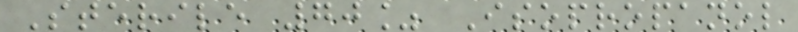Sterile 70% Isopropanol
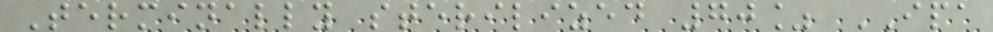Terminally sterilized 70% IPA
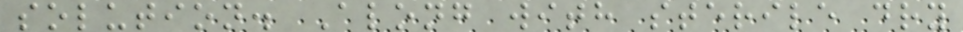solution. Along with sterile dry
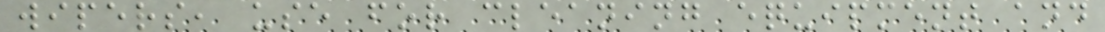wipers, use for cleaning equipment and
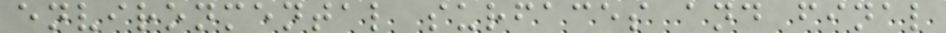environmental surfaces and final
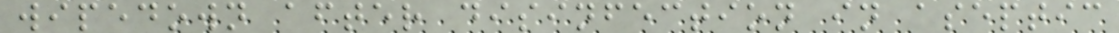wipedown after disinfection in aseptic
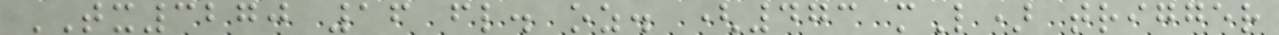TX3270 16 fl. oz. (473 mL) trigger
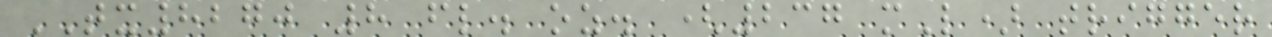TX8270 8 fl. oz. (237 mL) trigger
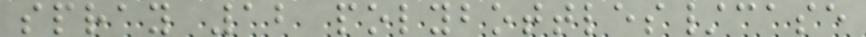spray 12 polybottles/case
